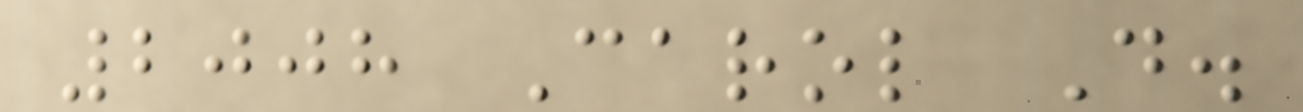2008 Carol D.
